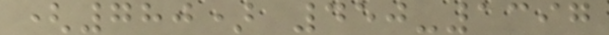(780) 450-1397
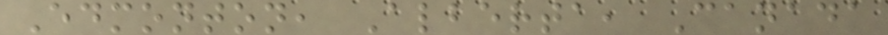Edmonton, Alberta, Canada
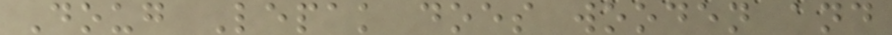Doug Lepak does wooden and
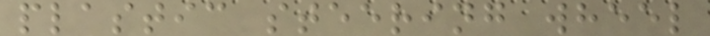plastic steering wheel
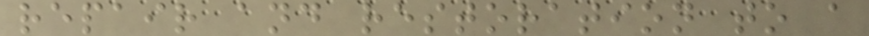repair and restoration to a
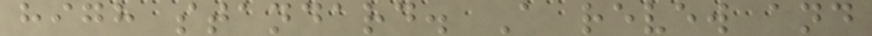high standard. A revew and
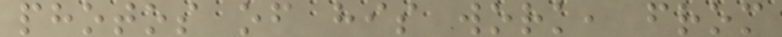photos of his work, from
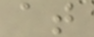at
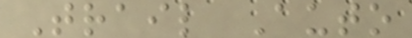Trail Auto
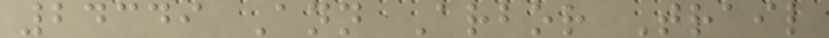24349 Ann Arbor Trail
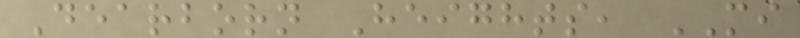Dearborn Heights, MI
